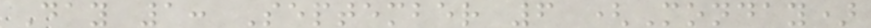Day 1: September 6 (Monday)
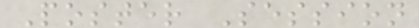Poster Session
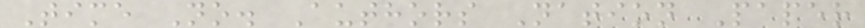Time No. Authors Nation Paper
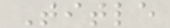Title
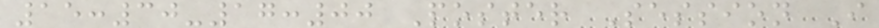15:30-17:00 Poster Session I
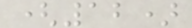(12)
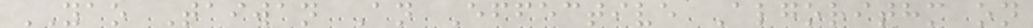YAO Taiwan An Effective Algorithm on
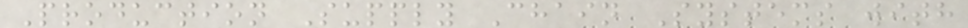Production Supply Chain Systems with
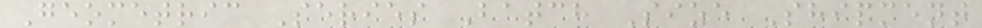Geometric Series Batch Size Shipment
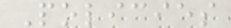Policies
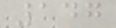147
